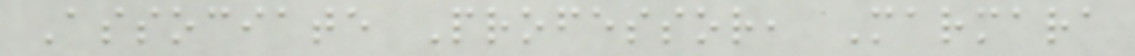Associate Professor, Marmara
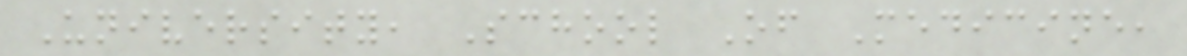University, School Of Medicine,
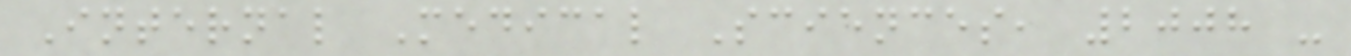Internal Medical Sciences, 2008 -
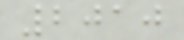2010
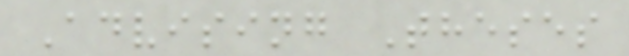Advising Theses
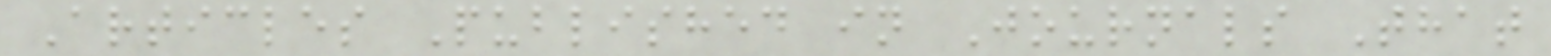Articles Published in Journals That
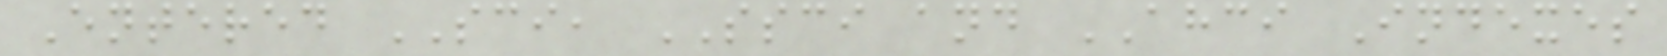Entered SCI, SSCI and AHCI Indexes
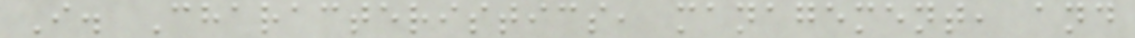I. Characteristics, management, and
